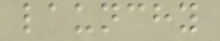launchy
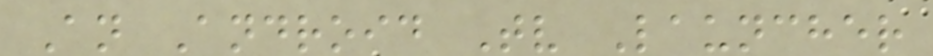An Android Tv Launcher
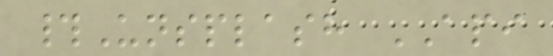#Unsplash API
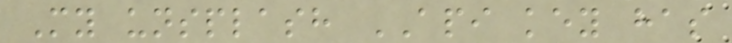My unsplash API key has
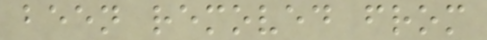been removed from
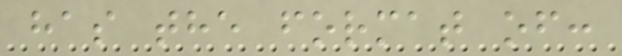has the format of:
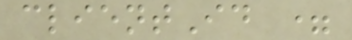clientId =
